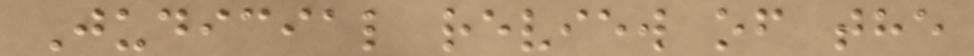Judicial review of the
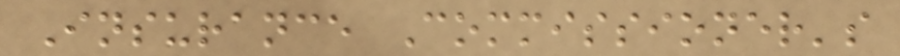Insurance Commissioner's
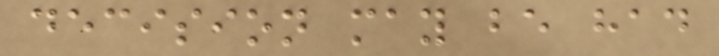decision may be had
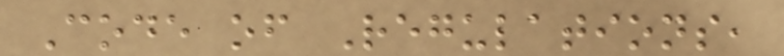Code of Regulations,
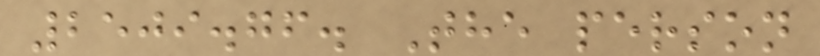2509.76. The person
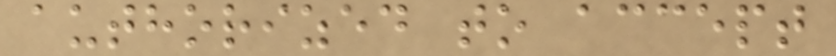authorized to accept
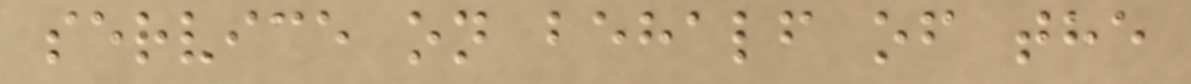service on behalf of the
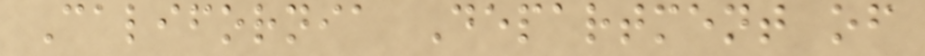California Department of
